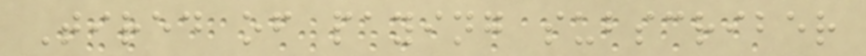Tired of paying subscriber
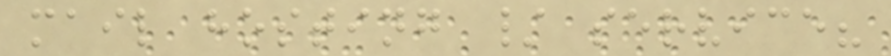mail hosting / service?
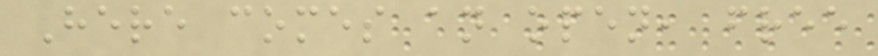Here comes an open, free
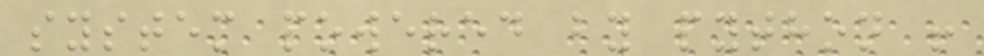system powered by python !
